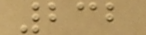232
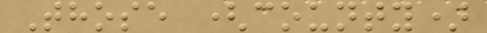Those (county)
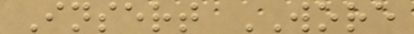Insert WORE
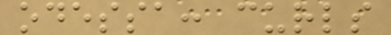odessa: curls
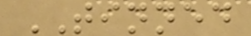TINNED
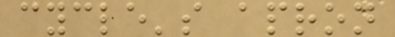cycle's apron
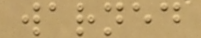warned
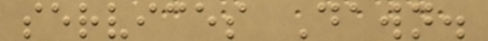services Dawn.
